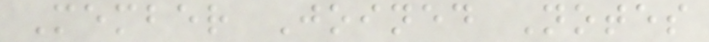Member Joined Notes
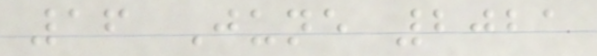16 June 2021
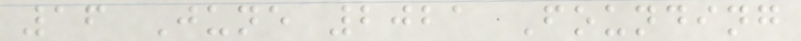16 June 2021 Founding
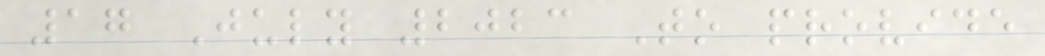17 July 2023 To provide
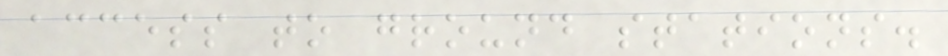access to ground stations.
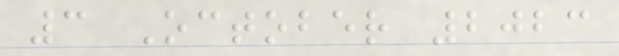3 October 2023
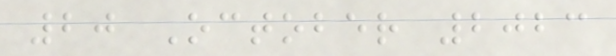20 October 2023
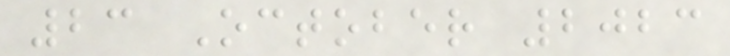23 October 2023
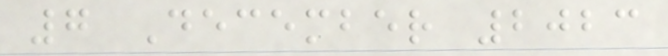7 December 2023
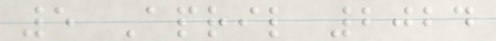5 April 2024
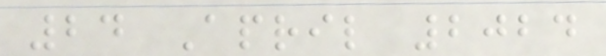24 April 2024
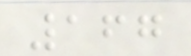167
